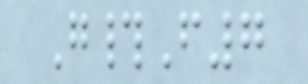G#F7
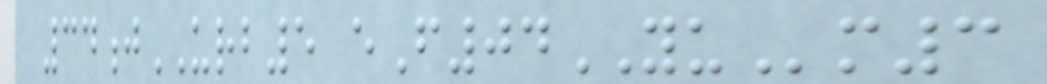34jURB5 eF04YUm3
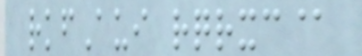rkfAui rqrxc@
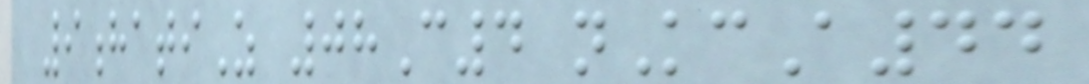9hatiZ 08C4 nKcA44
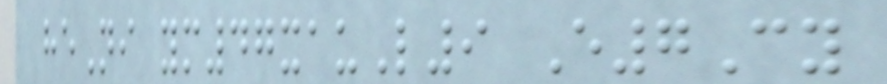heNi ym47xauL9 E7Cy
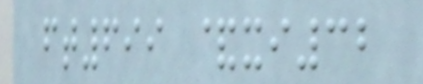ft699 &xi32
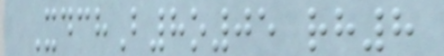XdchB8o05 rh8
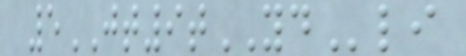5JT9tYDli
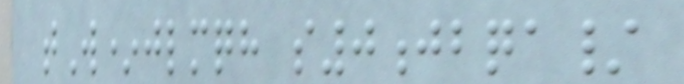tW*jlmqh s0jbqa/
